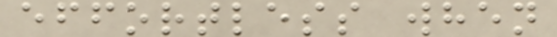effortless when
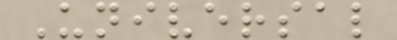Universal
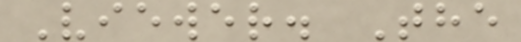Viewer. The
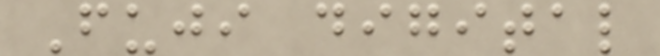Fuji digital
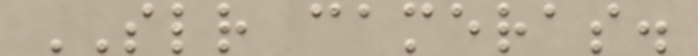SLR cameras.
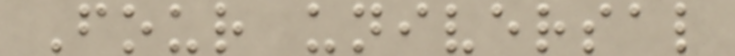Four universal
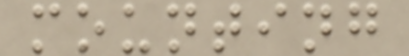mounting
